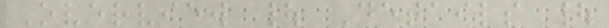Overview | Details |
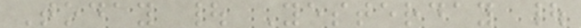Today | Yesterday |
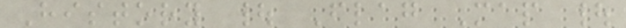History | Flag Map |
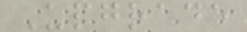Upgrade
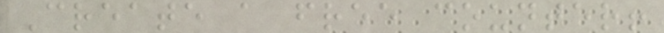Create a free counter!
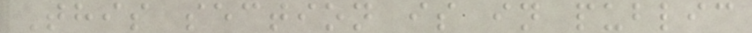This section is in public
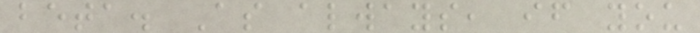beta. As always, if you
